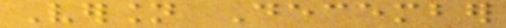Version December
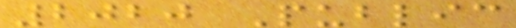2020 Public
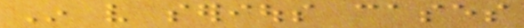In very serious cases
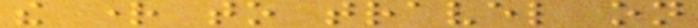the right to travel on
